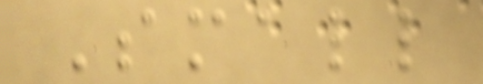Small
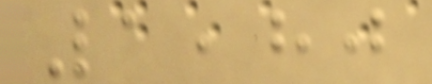1,80
